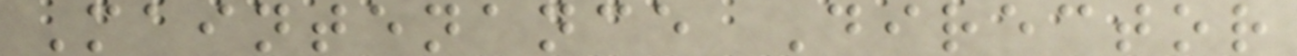Maintenance Director
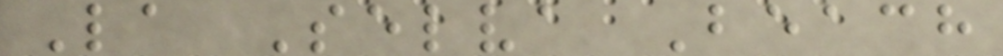La Selva Beach
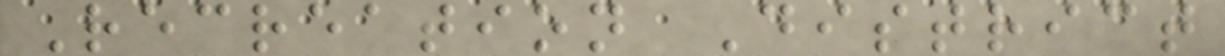Recreation District
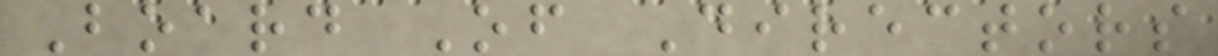Board Of Directors
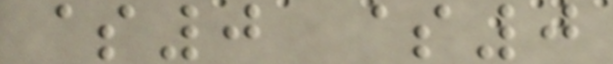$0 $0
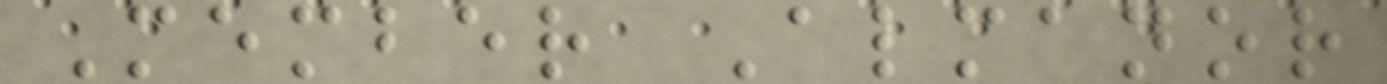Member Almanor
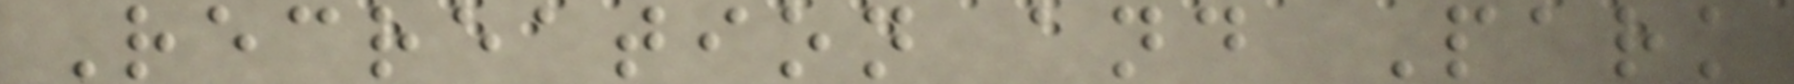Recreation and Park
